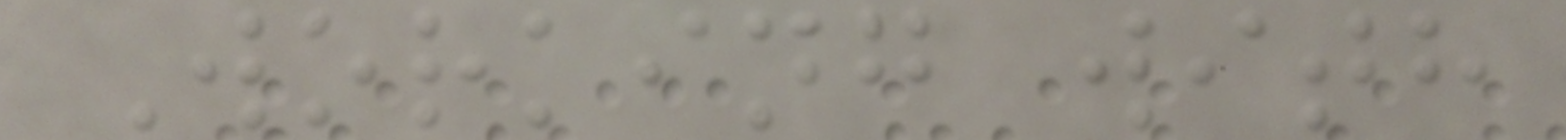Working with
